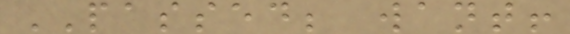PASSED; want!
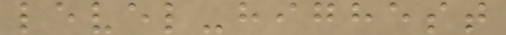level-highest
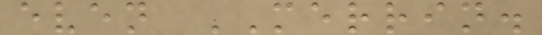even MERRIN.
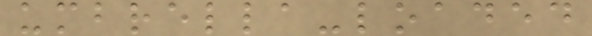umbrella-loaded
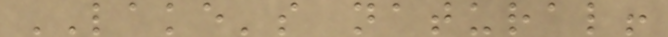LAKE's natural!
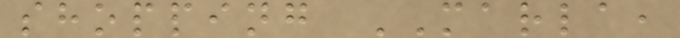shopping MARLA,
